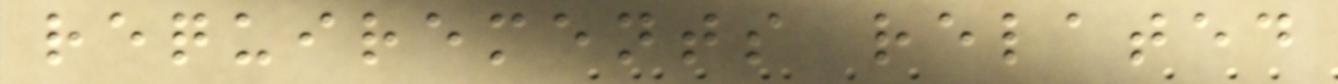requirements related
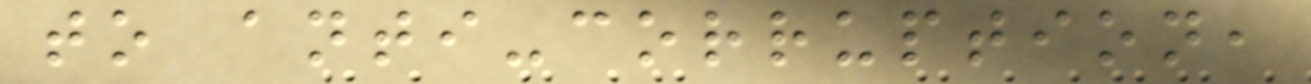to anti-corruption,
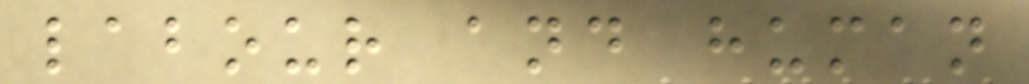labour and human
